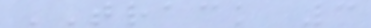TRACK 3
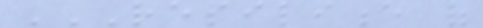RESILIENCE OF
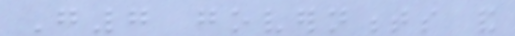G7 governments and
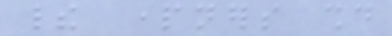their partners should
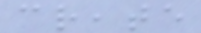create
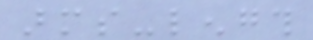arms-length
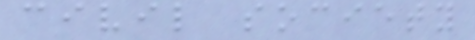civil society
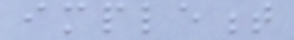implement
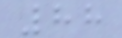88
